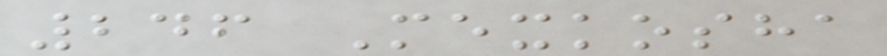246 Mexkosha
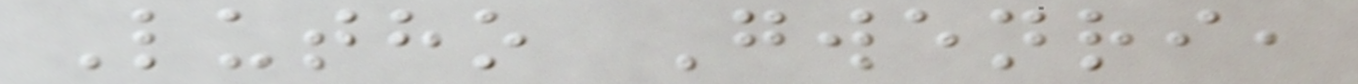Lutho Gwenri,
